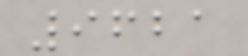9621
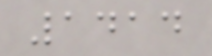1414
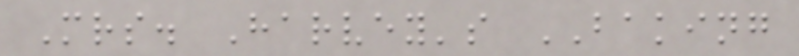Mrs. Harvey's BAKING
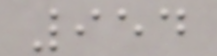954
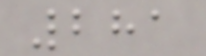281
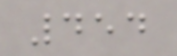454
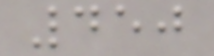450
